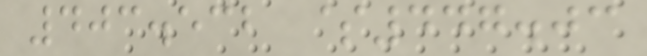403.532 $447.03
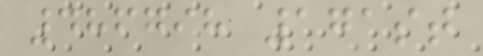486798 171st
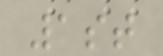1st
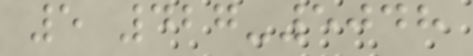5 427-5048
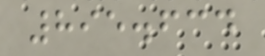895.634
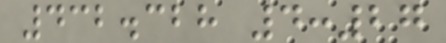432.328 4:27
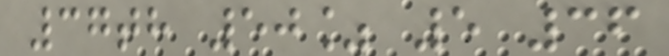37th 50% 5 36
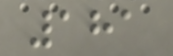181
